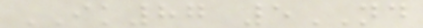IK87 5ND
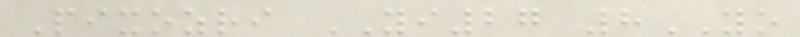Pixozri YI27 8YO
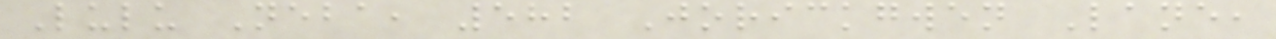Lulu Neba, 582 Jorickgwen Lane,
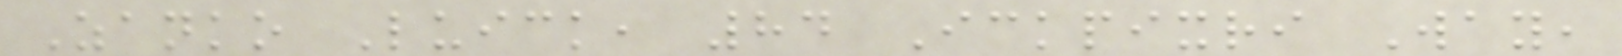Zanko Luick, 84 Ickpixri Way,
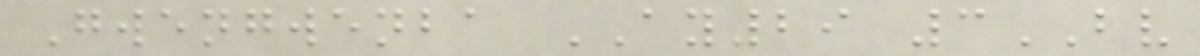Gwengwenba AY29 3BV
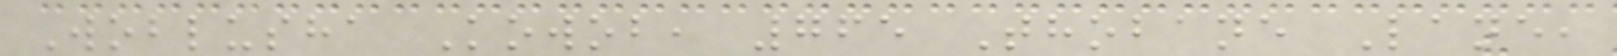Woblusha Kowob, 765 Thobane Lane,
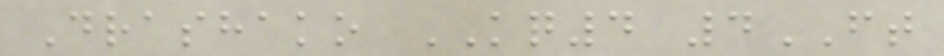Drashako KQ4 4FT
